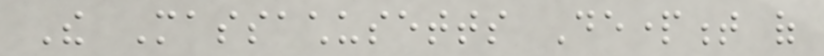The Massachusetts Department of
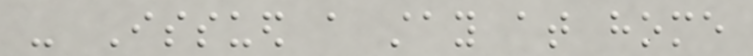- Issued a stay at home
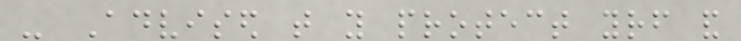- Advised that you protect yourself and
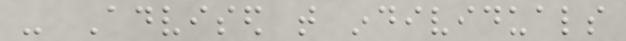- Advised that individuals
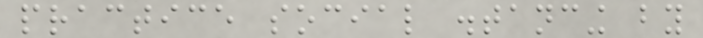practice social distancing by
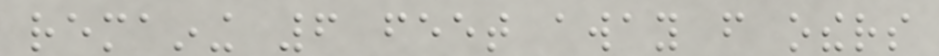remaining 6 feet away from others
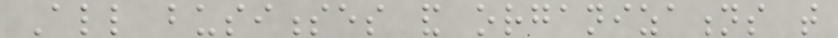All businesses and organizations that
